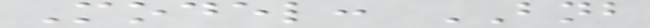Model: BNB
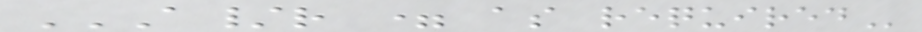A/R = AS REQUIRED
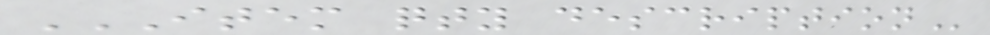ITEM QTY DESCRIPTION
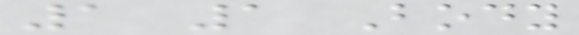1 1 Body
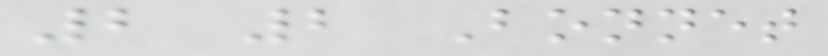2 2 Bonnet
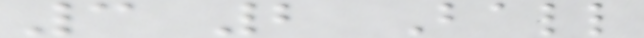3 2 Ball
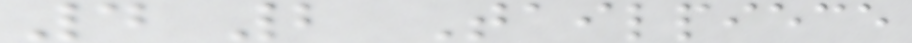4 2 Tailpiece
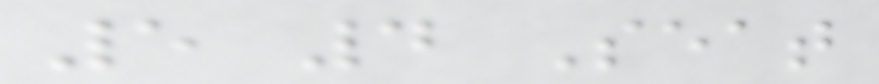5 4 Seat
